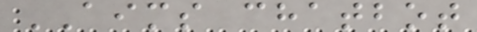AIMS chatbot
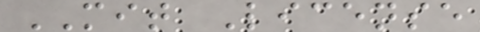MIT License
